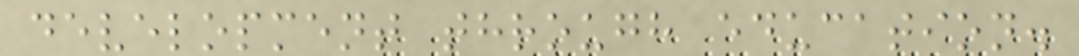development through education.
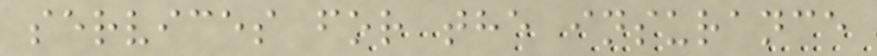services for the insurance
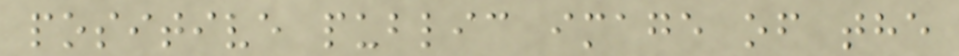positive public image of the
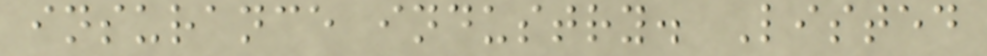insurance industry. Listed
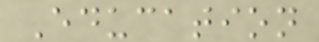Education
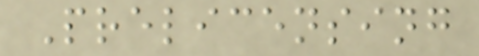Prelicensing
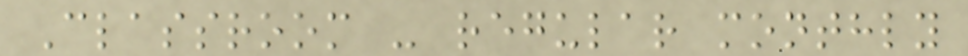Classroom - regular monthly
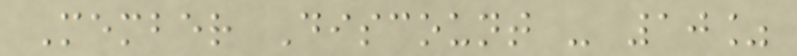Member Discount - 10%
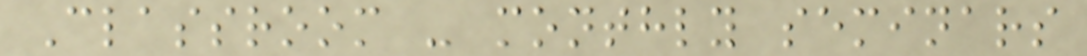Classroom - monthly seminars
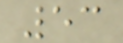53
